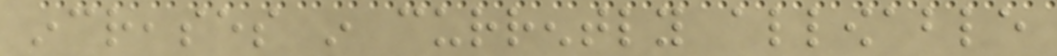increases in currently allowable
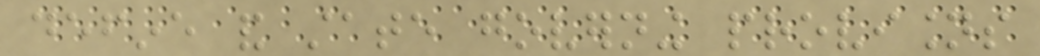define and state governing provisions
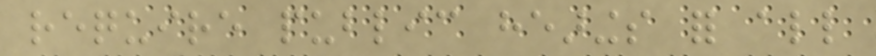require public hearings for all
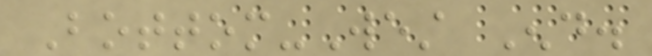Bottom-West End.
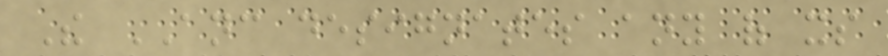The ANC designates any of its
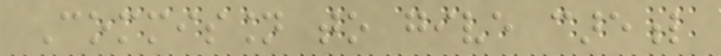Commission to give careful
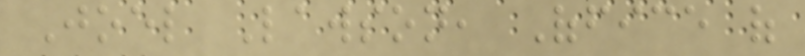Joel Lawson, Office of
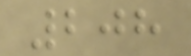208
